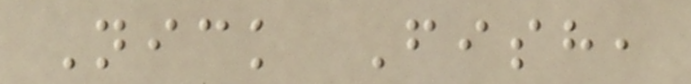Nick Fish,
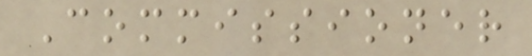Commissioner
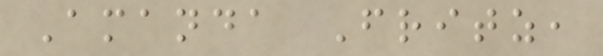Amanda Fritz,
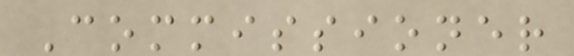Commissioner
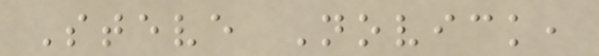Steve Novick,
